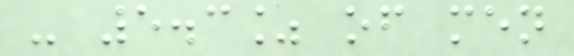- 5.3% of men
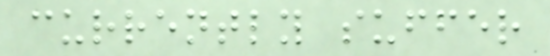currently suffer
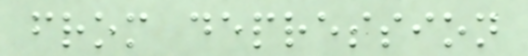from depression
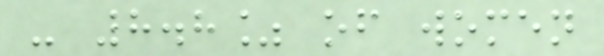- 8.8% of women
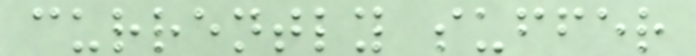currently suffer
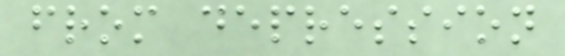from depression
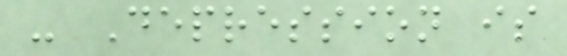- Depression is
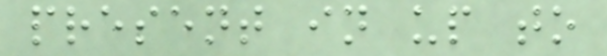present in up to
